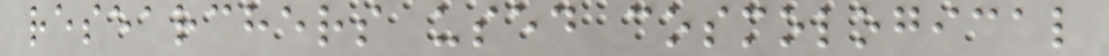researchers used cosmological
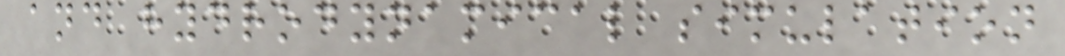and hydrodynamical simulation
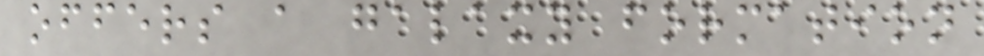offers a galaxy formation
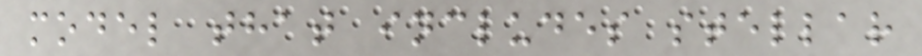model that includes stellar
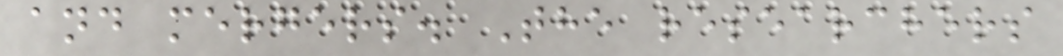and mergers. The researchers
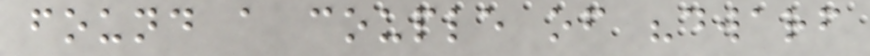found a couple of "dwarf
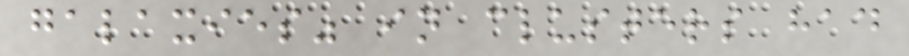galaxies" in clusters had
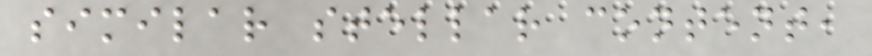similar stellar content,
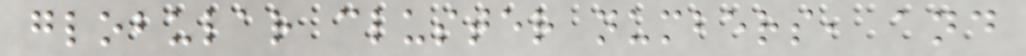globular cluster numbers, and
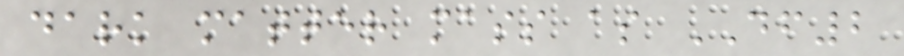dark matter mass as DF2
